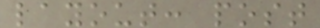layout: post
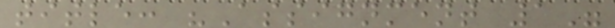title: "Assignment 1"
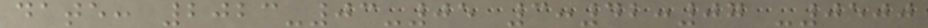date: 2023-03-05 3:42:07 -0500
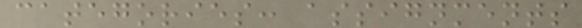categories: assignments
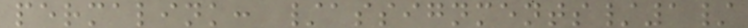permalink: /assignments/1/
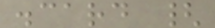.card {
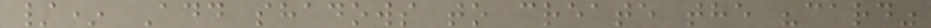/* Add shadows to create the "card"
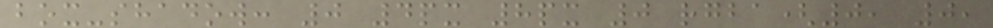box-shadow: 0 4px 8px 0 rgba(0, 0,
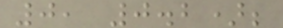0, 0.2);
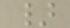}
